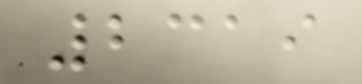2319
